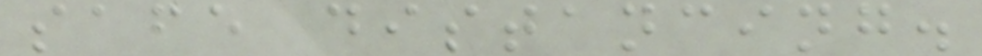safe distancing.
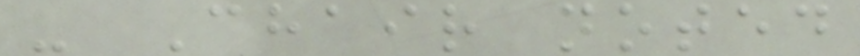- Chair noted
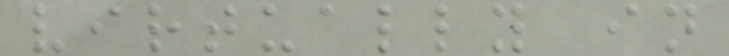virtually in
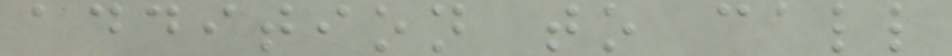addition to call
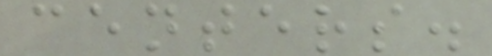centers.
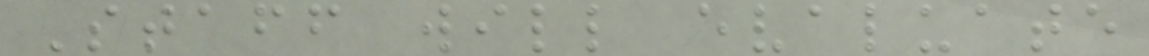Staff will evaluate
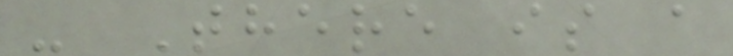- There is a
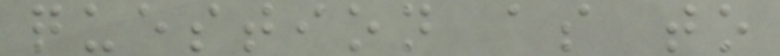question as to
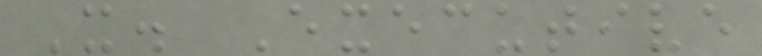X. Executive
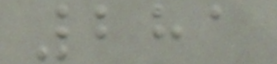281
